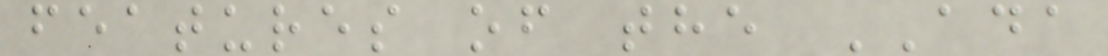features of the ADA
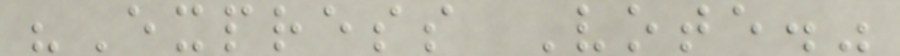"Express Vote."
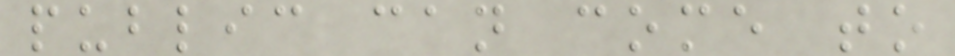public can come to
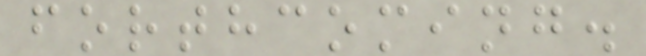forthcoming.
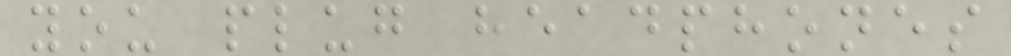you plug headphones
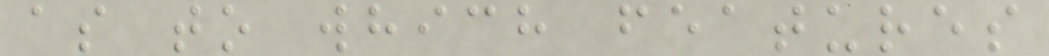as to which features
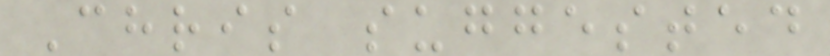Chris suggested
